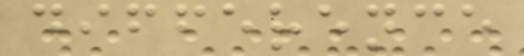difference
